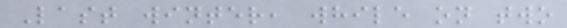Last winter, while on two
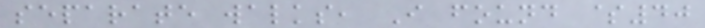separate walks, I found $40
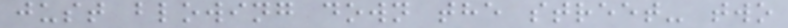just blowing down the street- two
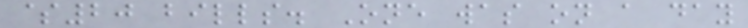$20 bills. One was on a day
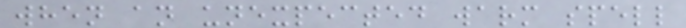when an unexpected warm spell
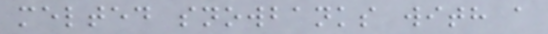melted snowbanks with a
